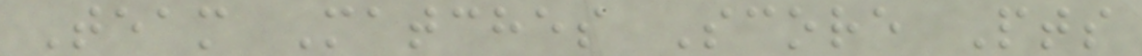Team Matches Score Pts
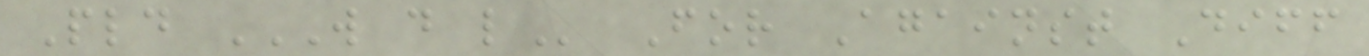Pld W D L For Against Diff
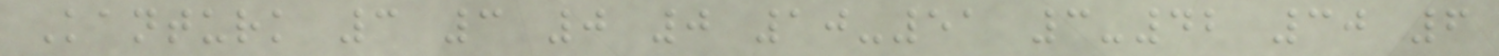Kanturk 3 3 0 0 10-51 3-42 30 6
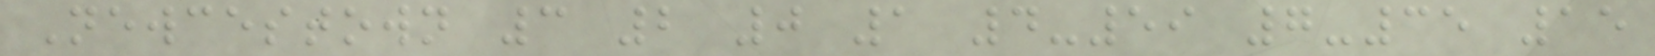Newcestown 3 2 0 1 4-59 7-35 15
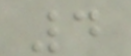4
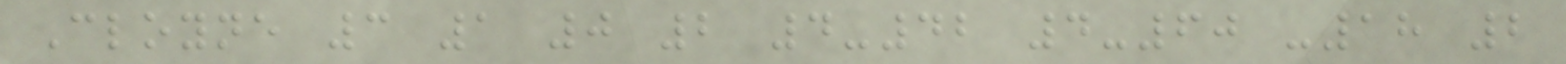Cloyne 3 1 0 2 4-42 4-60 -18 2
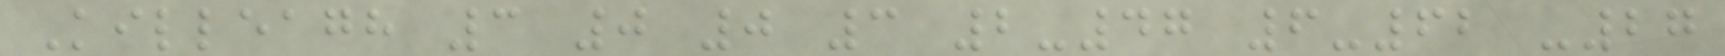Killeagh 3 0 0 3 2-47 6-62 -27
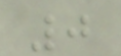0
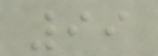99
